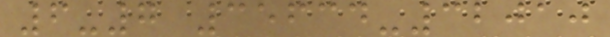6-7 35634-32010
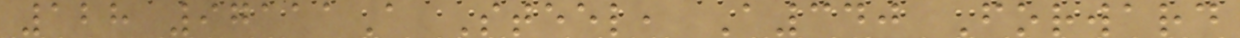128 97111A Steel, A340 Forward
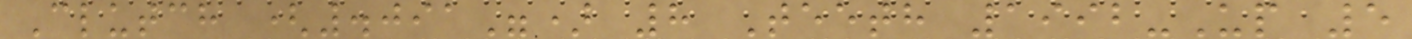Clutch (.091") 8 Teeth 1992-Up 5
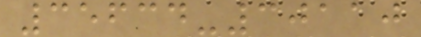35634-30110
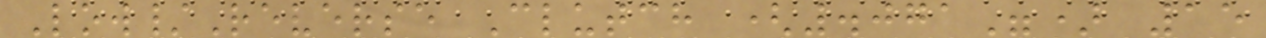Low/Reverse Clutch (.071") 15
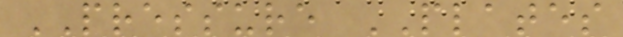PRESSURE PLATES
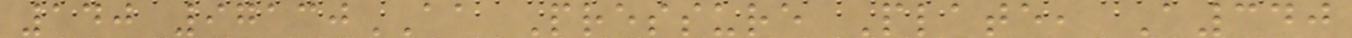140 97130AA Pressure Plate, A340
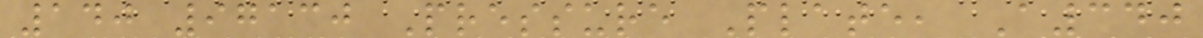140 97130 Pressure Plate, A340
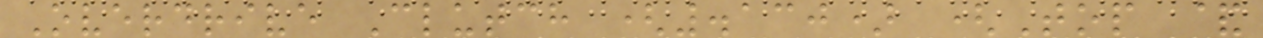Overdrive Clutch (.130) (Top &
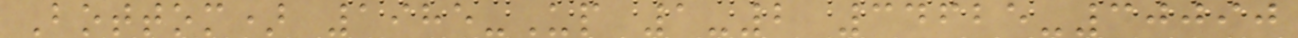Bottom) 1985-Up 1-2 34625-30090
